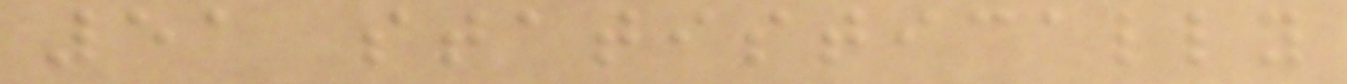51 statistically
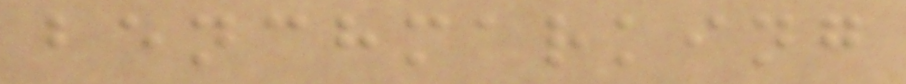benchmarking
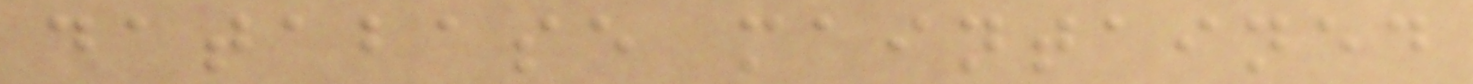database maintained
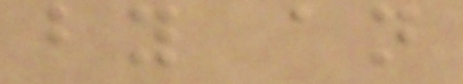by an
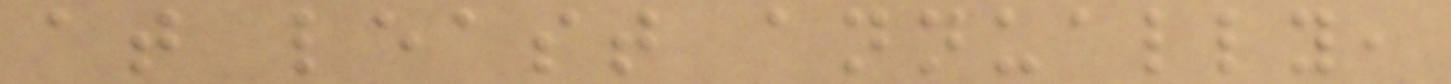at least annually,
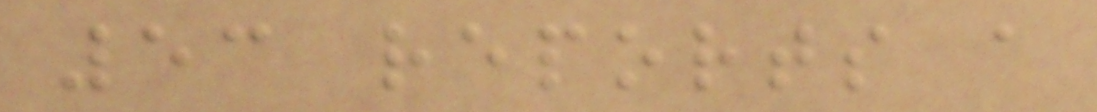53 reports a
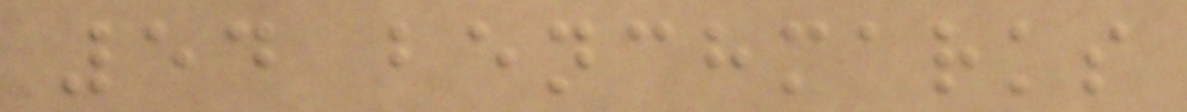54 benchmarks
